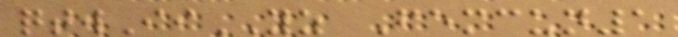qtwIiYZ Femcun1
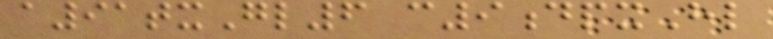a91txGl6 c9dpxHl
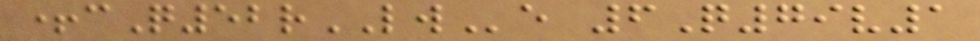+cQ52rLWe 6Q79v1
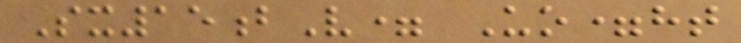Sx15bV= Uo=ht
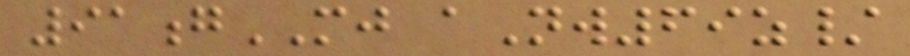91gMJ aNw69z/
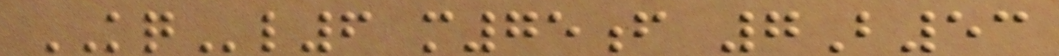KQl6 m75f 7B53
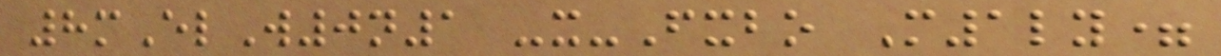8mElW0n1 -x-Fxbo M1ly=
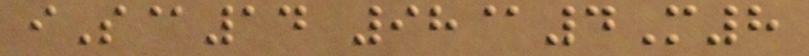iS@14 98@4M8
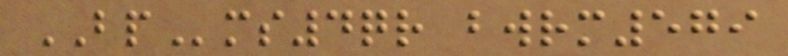BPms4qr bwrm579
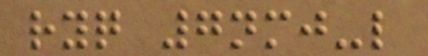ryq 7nmj-l
